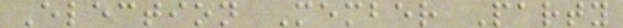Election Member Party
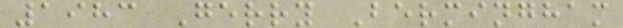1983 Gerry Bermingham
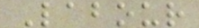Labour
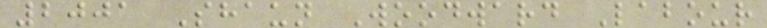2001 Shaun Woodward Labour
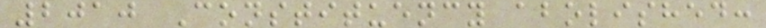2010 Constituency abolished:
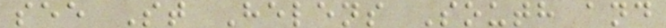see St Helens South and
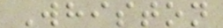Whiston
